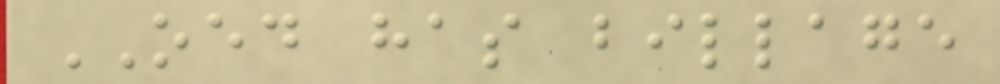OED has billage
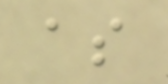as
